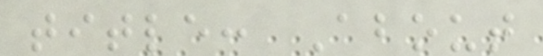title: About
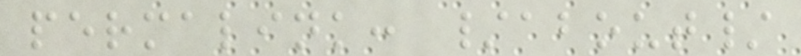permalink: /about/
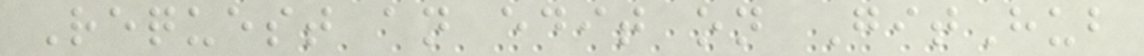Request an edit on GitHub
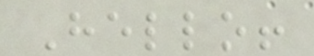Hello!
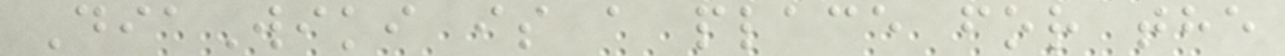DiaWiki is a place for the
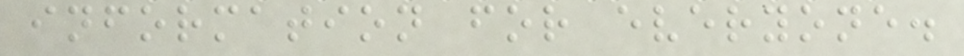information for everyone.
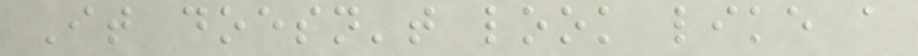It doesn't look like a
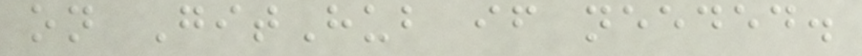on GitHub if needed.
